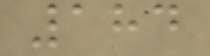184
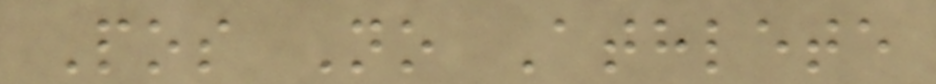Pos No Athlete
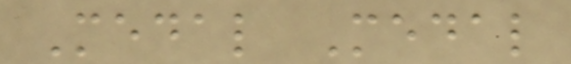Medal Medal
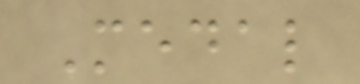Medal
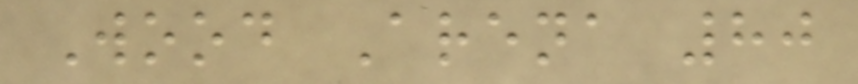Wood Arena 80
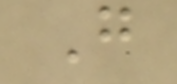G
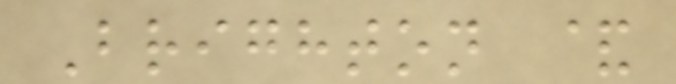Brighton &
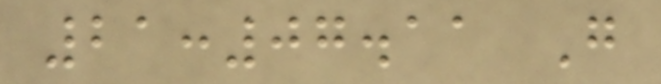21:07.11 G
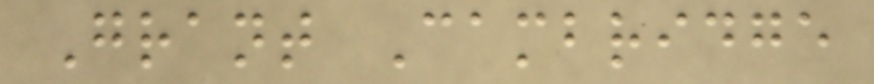Grant Cambridge
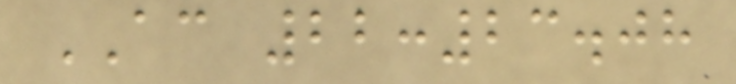AC 22:23.08
